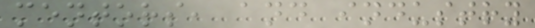mentors, and industry
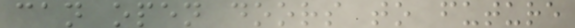can open doors to future
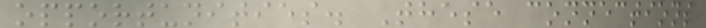opportunities. These connections
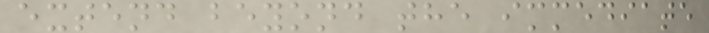extend beyond the immediate
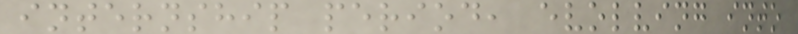internship period, evolving into
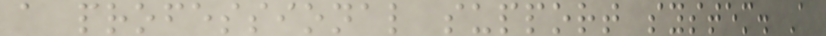a professional support system. A
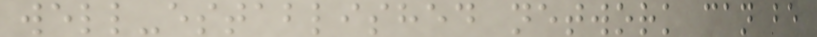well-established network can be
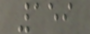159
